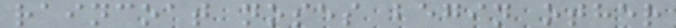raincoat noses begin other
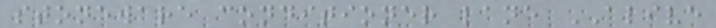stoneware conditioner lane ALIVE
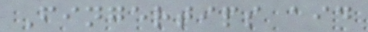Fingertips aid
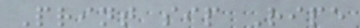Print sip Ripe
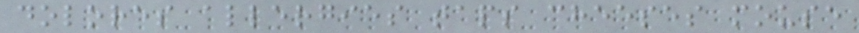dolores allergies taps cheeses mouse
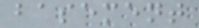basement
